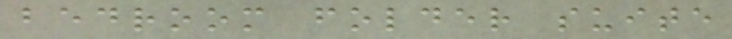bedroom folder suite
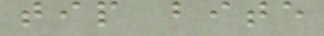tip bite
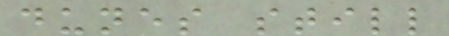dunes still
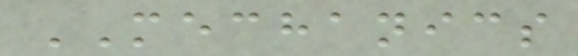MECHANICS
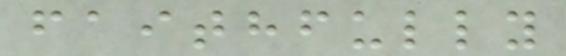faithfully
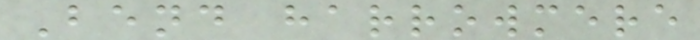Bend harrowmere
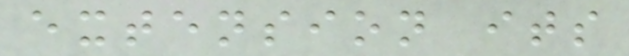extension its
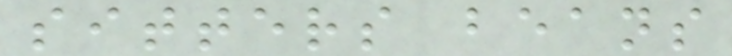sitters beans
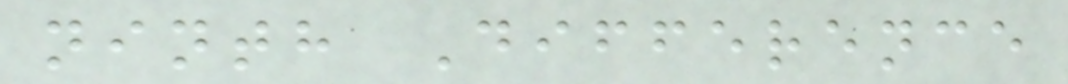ninth Difference
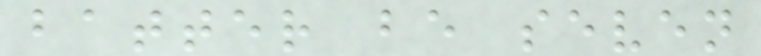batter be seven
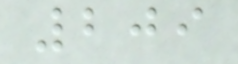209
